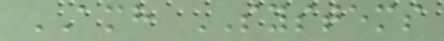AMH SYSTEMS
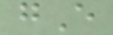gE
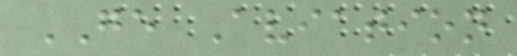GE Aviation
